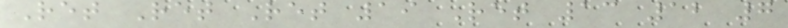Ret Ret Ret 19 Ret 13 12 7
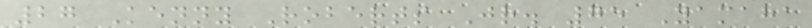27 Kenny Roberts Jr. 75 Yamaha
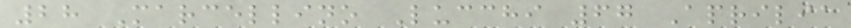28 Marcellino Lucchi 67 Aprilia
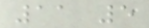11 5
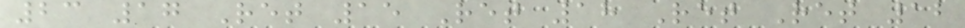23 17 Ret 15 Ret 18 Ret Ret 12
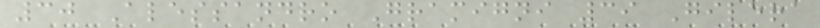30 Alessandro Gramigni 39 Gilera
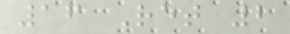16 Ret 2
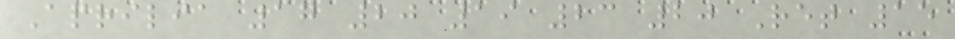Aprilia 17 20 19 23 20 Ret 15
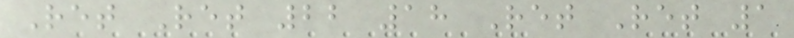Ret Ret 22 18 Ret Ret 1
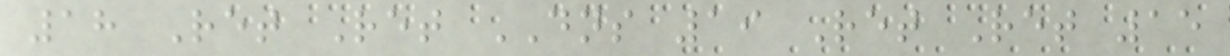18 Ret Ret DNS 19 Ret Ret 15
